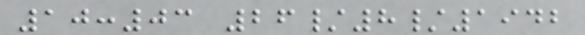10:03 26/8/1942
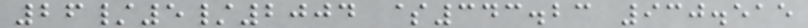26/5/2004 $343.23 930.515
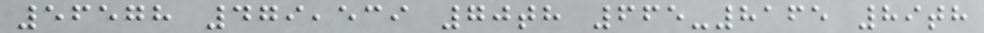56578 479,539 70th 665-8165 89th
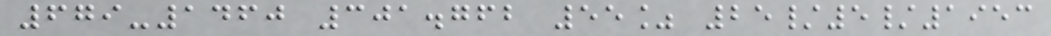679-1460 301.762 55% 25/5/1953
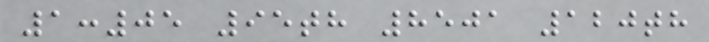1:05 95th 8501 120th
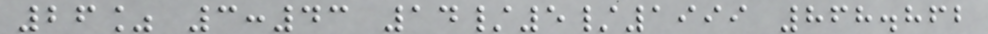26% 3:43 14/5/1999 868.862
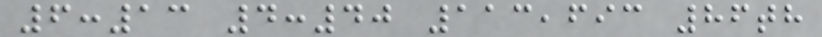6:13 4:40 113,693 86th
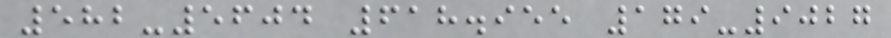582-5604 618.955 179-9027
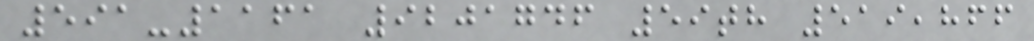591-1161 9201746 59th 519,866
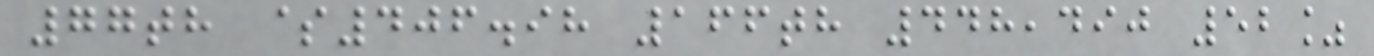77th $406.98 166th 448,490 52%
